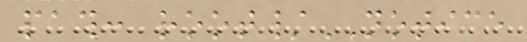path: root/NOTICE
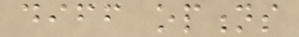diff options
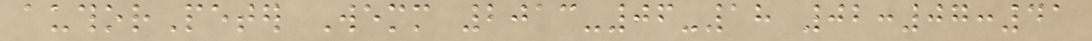authorPeter Wemm 2013-06-18 02:07:41
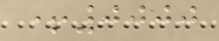+0000
